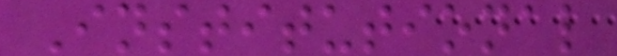Institutional
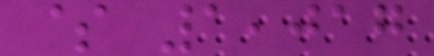$ 1,017
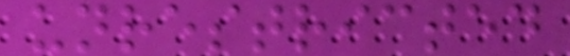unrestricted
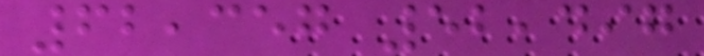62,357 52,497
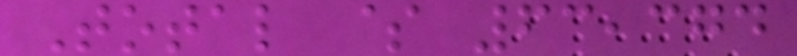Total $ 63,374
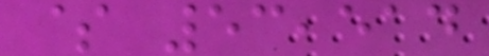$ 53,514
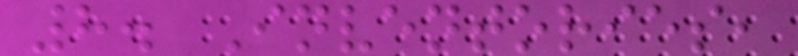8. Inventories,
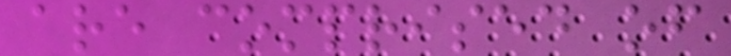are comprised of
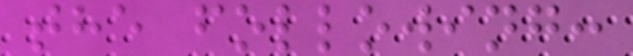the following:
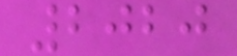2020
